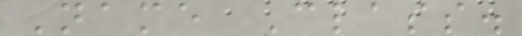Name Class.
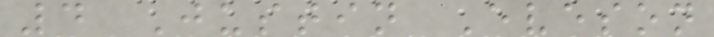4 Justin Eveson
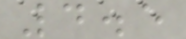4.5
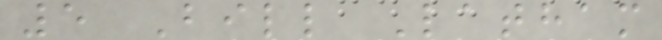5 Bill Latham
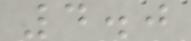4.0
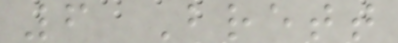6 Brett
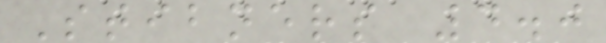Stibners 4.0
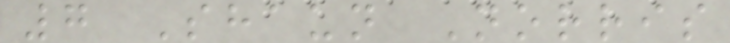7 Shaun Norris
